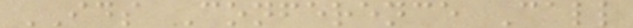IDS Conference Call
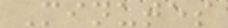Minutes
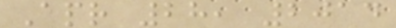Apr 28, 2014
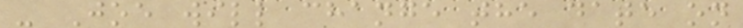- Joe will change the date on
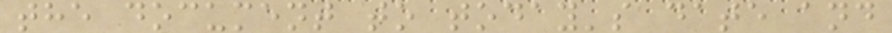the document to today's date and
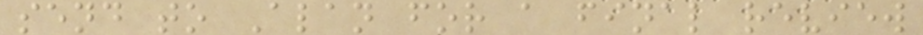send to Alan for a final review
